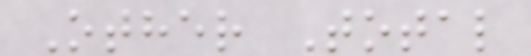Other Total
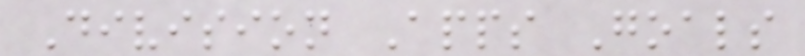Division Apps Goals
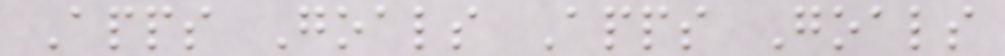Apps Goals Apps Goals
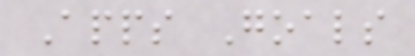Apps Goals
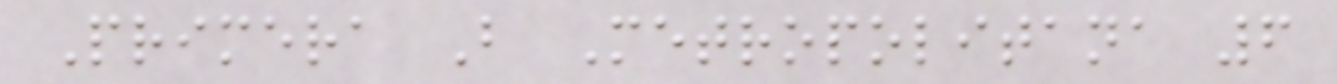Primera B Metropolitana 6
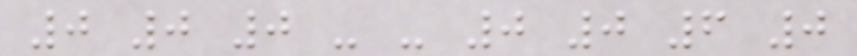0 0 0 - - 0 0 6 0
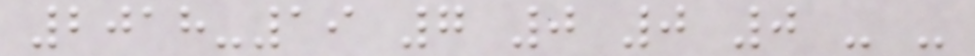2018-19 7 0 0 0 - -
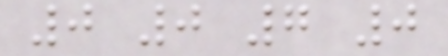0 0 7 0
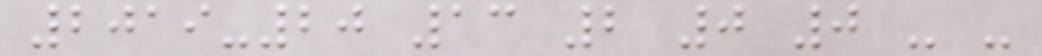2019-20 13 2 0 0 - -
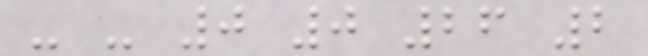- - 0 0 26 2
